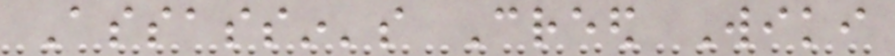Assassin's Creed Wiki
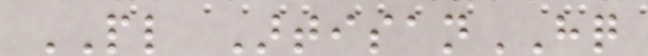PL ArtisanHQ
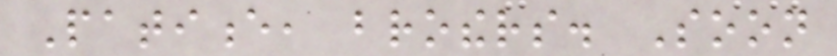Patience, brothers. Soon
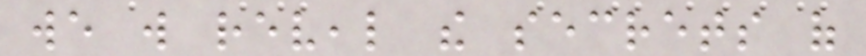we will reveal the secrets of
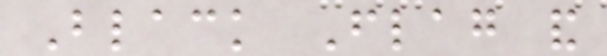Black Flag and
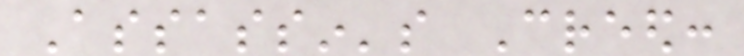Assassin's Creed:
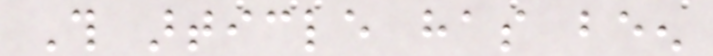This article has been
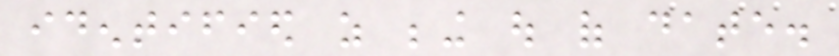identified as being out of date.
